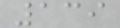139
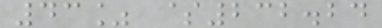43% $232.24
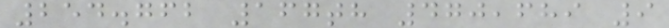254.762 167th 470,689 9
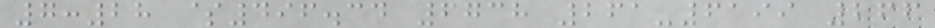7:28 $496.34 6738 261-6199 266
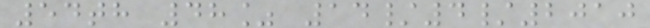54th 48% 14/4/2010
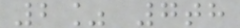2% 7th
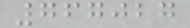767027
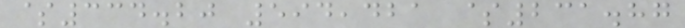$334.20 594,421 $231.87
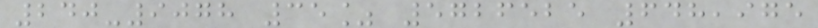240-9078 35% 5726525 648,975
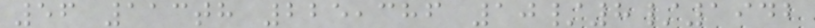56 113th 225,386 10/8/1942
